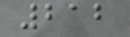212
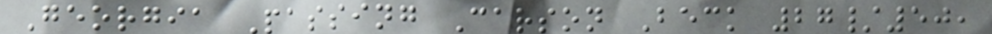Georgia Passing Carson Beck 27/50,
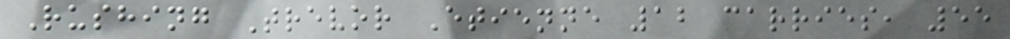Rushing Trevor Etienne 12 carries, 55
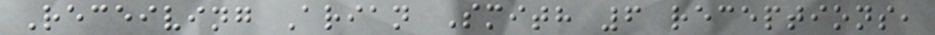Receiving Arian Smith 6 receptions,
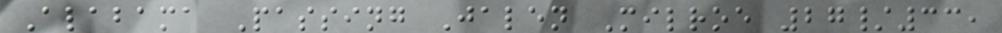Alabama Passing Jalen Milroe 27/33,
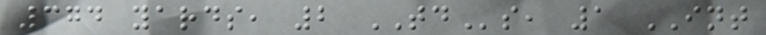374 yards, 2 TDs, 1 INT
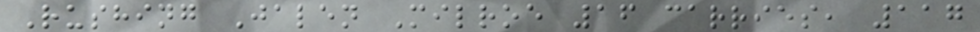Rushing Jalen Milroe 16 carries, 117
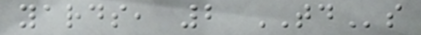yards, 2 TDs
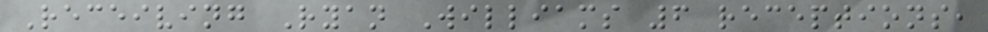Receiving Ryan Williams 6 receptions,
